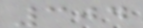304
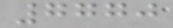7770
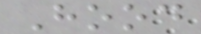Hood
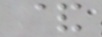&
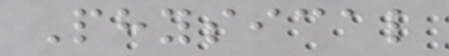Physical
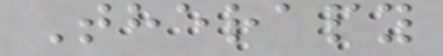Therapy
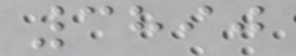3890
